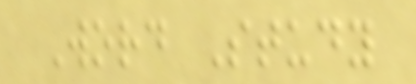Word Study
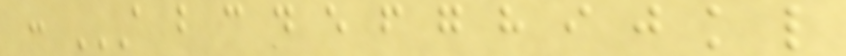: A B C D E F G H I J K L
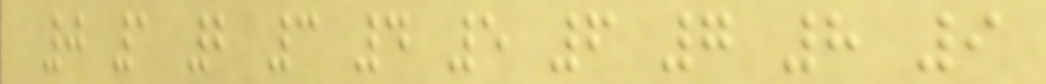0 1 2 3 4 5 6 7 8 9
